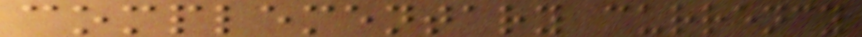complementary currency
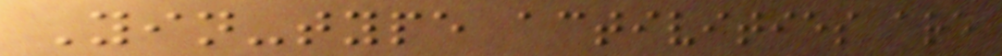Yin-type activities are
